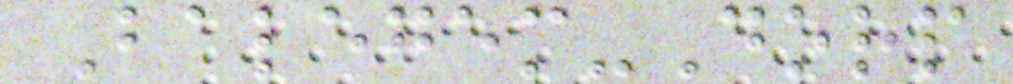Balegem-Dorp
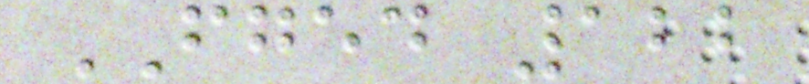FGED 122
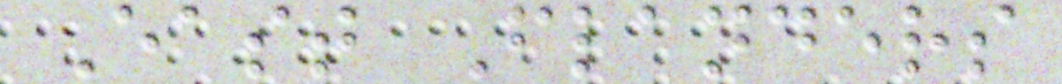East Flanders
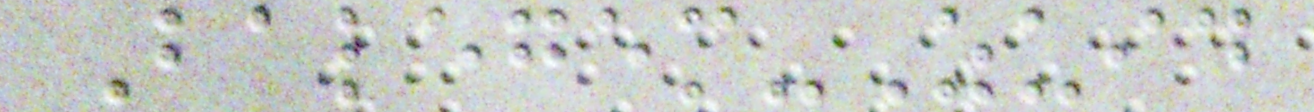Balegem-Zuid
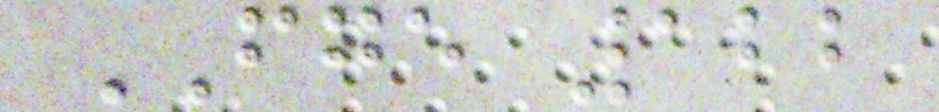FGE 122
